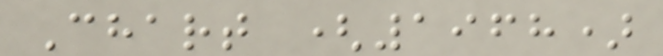Chart (1968)
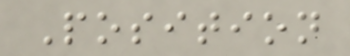Position
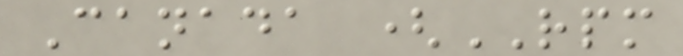Canada (RPM
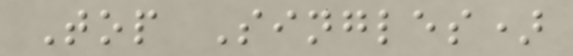Top Singles)
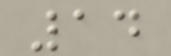14
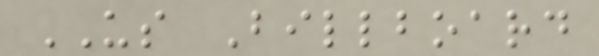US Billboard
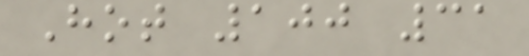Hot 100 31
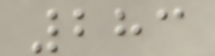283
